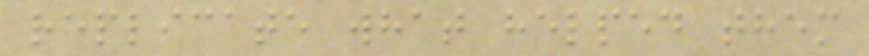replicate what helped them
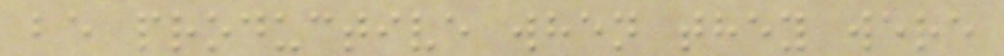be productive when they were
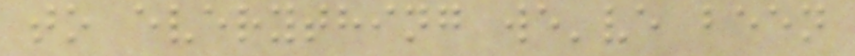to everything we've been
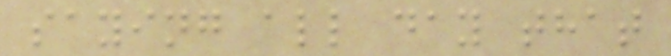saying all day that
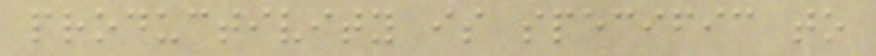productivity is specific to
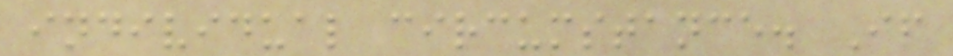individual circumstance. If
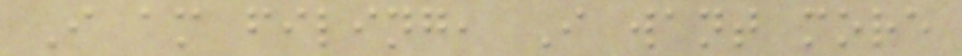I am filing, I want more
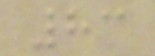83
